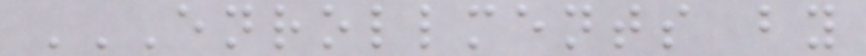ENROLLMENTS BY
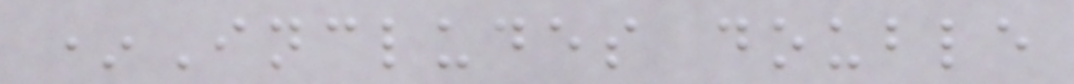*Includes double
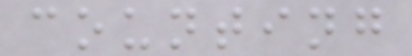counting
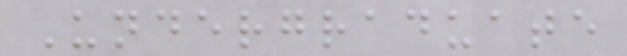Undergraduate
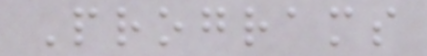Programs
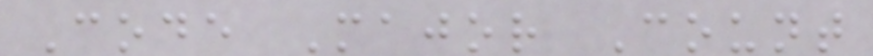Code Major Count
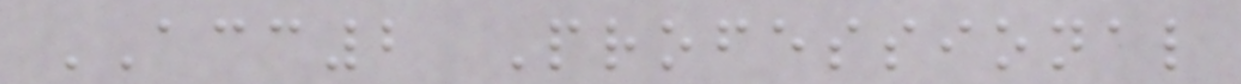ACC2 Professional
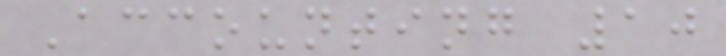Accounting 10
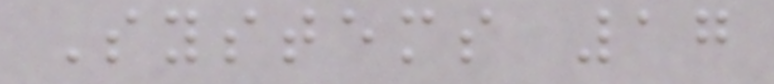Systems 17
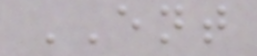ENT
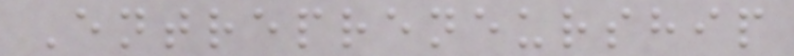Entrepreneurship
